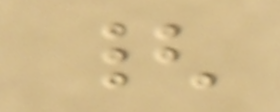{
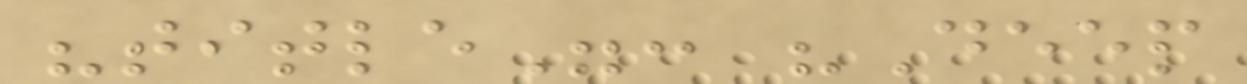"title": "Deep
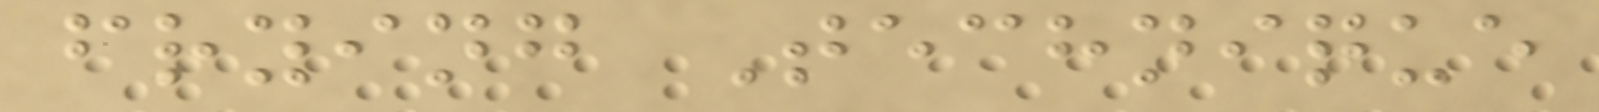frying Technique
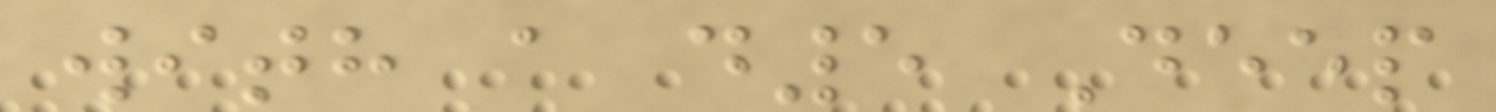with a d5 Deep
